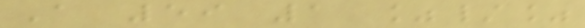A 59 1 %/%
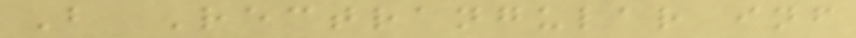B Rectrangular inf
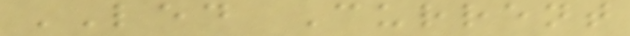LED Current
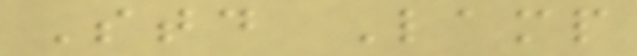Std Lamp
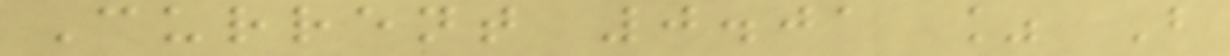Current 0.01 % B
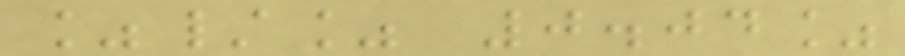%/% 0.04%
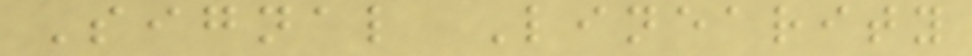Signal Linearity
